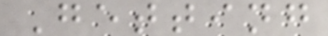Getting
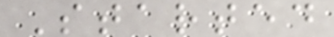Started
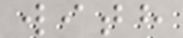with
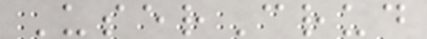UserCrud
